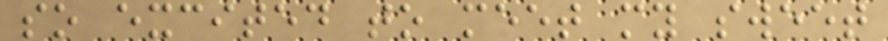so excited to meet my sweet
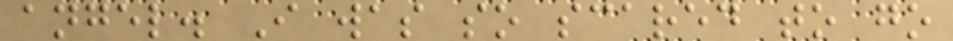angel. I was so scared to go
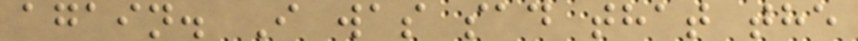again. I was sad that the
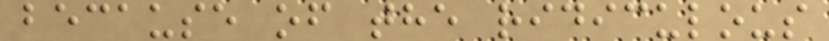because of the ridiculous
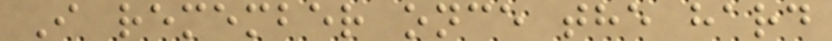I remember once the hard
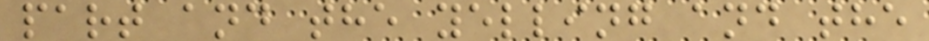part and the yelling and the
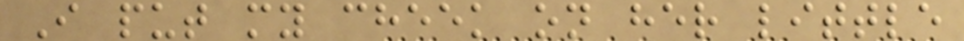I put my cheek on her little
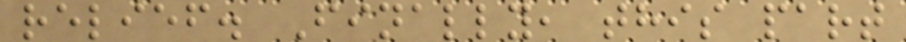relief. Finally, this part
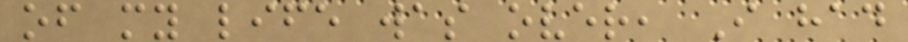of my life was over, I had
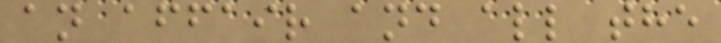an affair and all the
